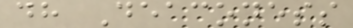dh Deaconess
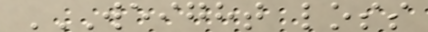WEIGHT LOSS
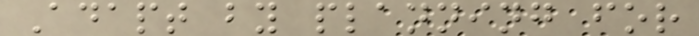Adapt by planning for
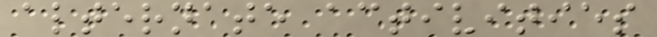alternate activities
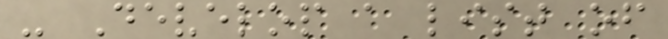- Develop a list of
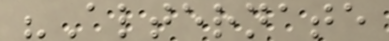"Alternate
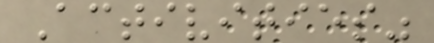Activities"
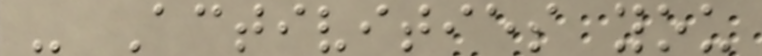- Activities you
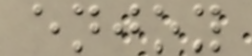enjoy
